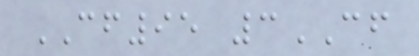CF95 3CF
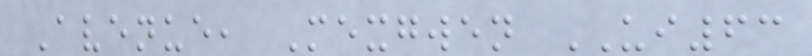Avenue, Mexgwen UI63
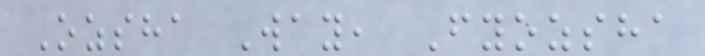Ozsha Way, Fyozsha
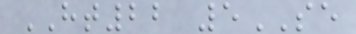HT22 5SE
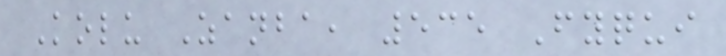Kolu Zanba, 535 Fyqui
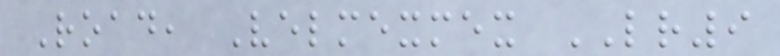Road, Velmexmex LR9
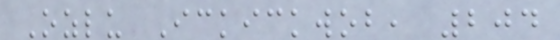Ozlu Ickickwob, 204
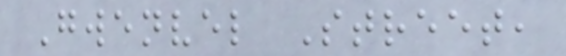Gwenvel Street,
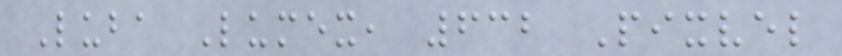Luba Lumex, 632 Pixvel
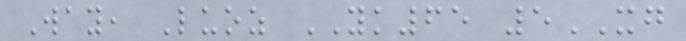Way, Luoz YK65 5XG
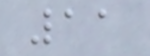11
